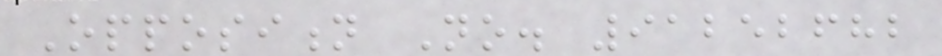Opposition No. 91252682
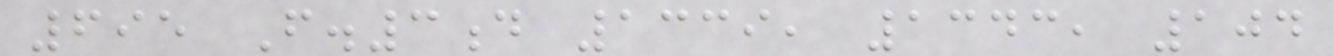695 F.3d 1339, 1343, 104
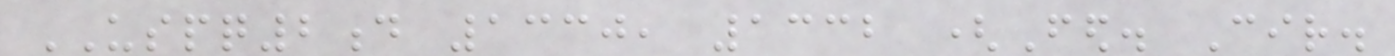USPQ2d 1330, 1332 (Fed. Cir.
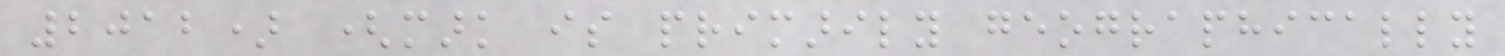2012) (mark is primarily geographically
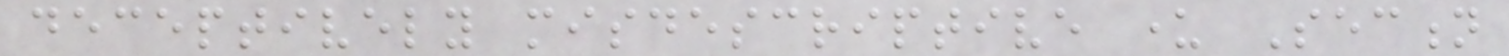deceptively misdescriptive under Section
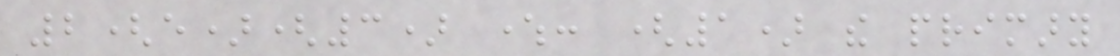2(e)(3) where: (1) the primary
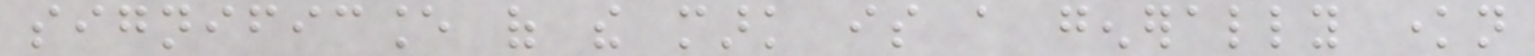significance of the mark is a generally known
